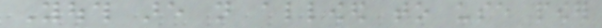Youth are not allowed to use power
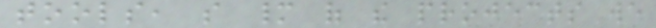tools, so many of the projects we
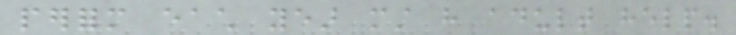perform each year must have adult help.
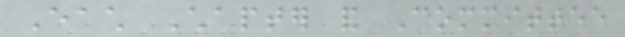Each Chapter and Committee
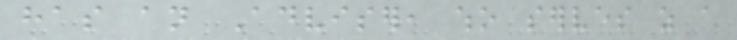has an Adviser, who serves as a
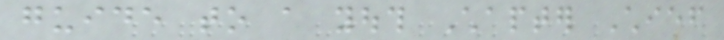guide to a youth Chapter Chief
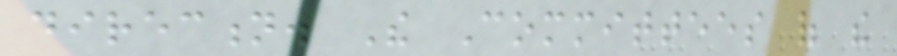direction. The Committees of the
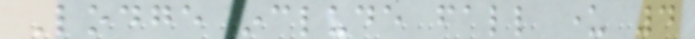Lodge include fall under 4
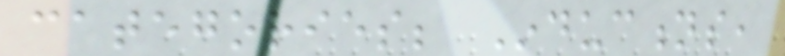categories; Inductions,
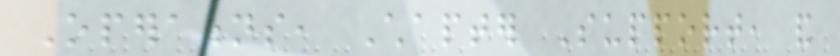Operations, Chapter Support, and
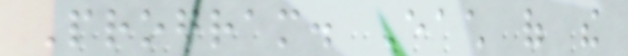Program. Each of the
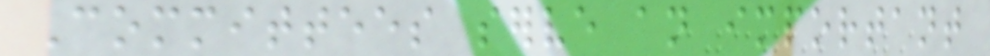Committees serve an important
